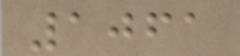1061
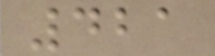421
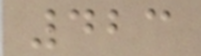423
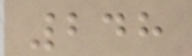248
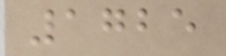1725
